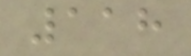118
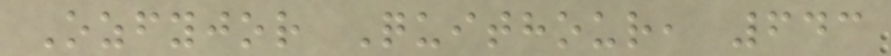Ozfyjor Quithour, 643
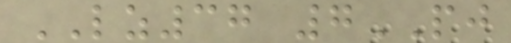LZ37 7PJ
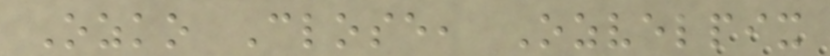Ozko Close, Ozvelpix
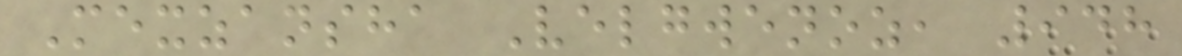Mexzansha Velgwenoz, 948
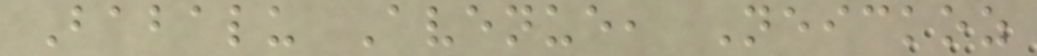Babalu Avenue, Neickoz
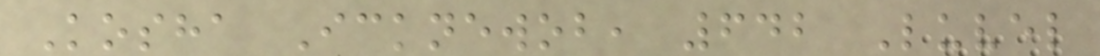Kosha Icknewob, 642 Luvel
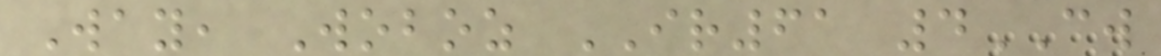Way, Woboz IR61 4CW
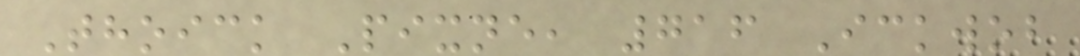Thoick Pixne, 716 Ickwob
